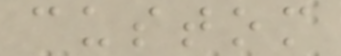custom
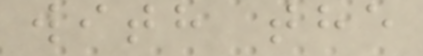with the
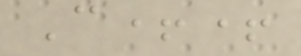C++
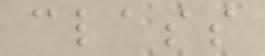class
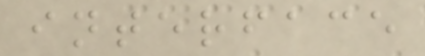interface
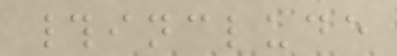#include
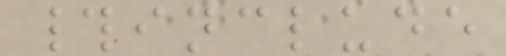#include
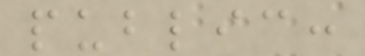public:
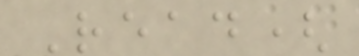Read(
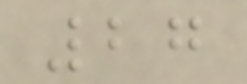27
